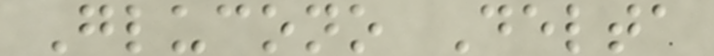Glucono Delta
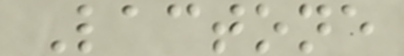Lactone
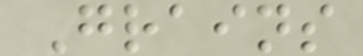Grains
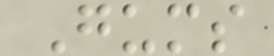Gums
